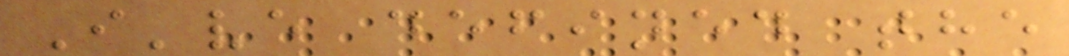I've defined the
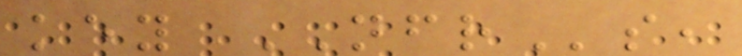key NFRs,
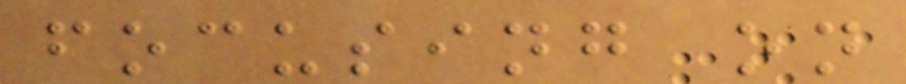focusing on
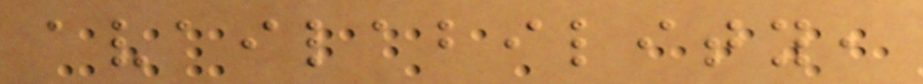availability,
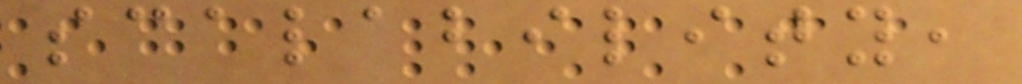scalability,
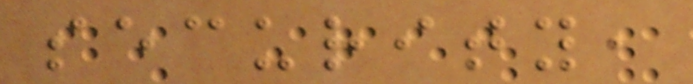security,
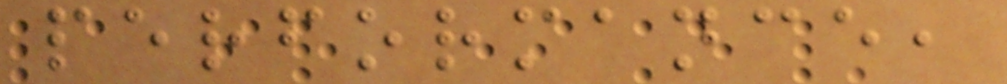performance,
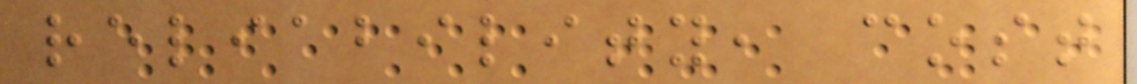reliability, cost
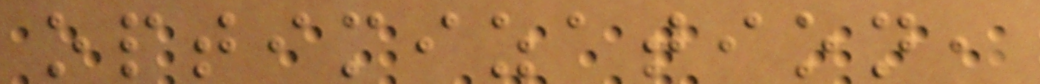optimization,
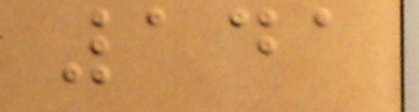141
